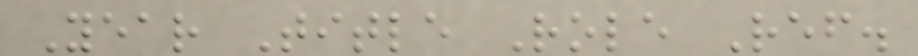Year Title Role Ref.
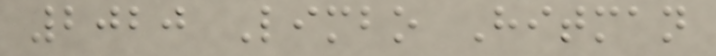2020 Limbo Hitman
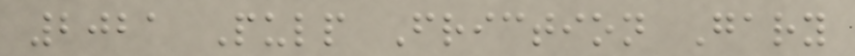2021 Pulp Friction Gary
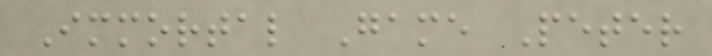Immortal Game Peter
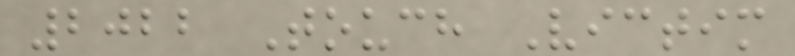2022 Touch Victim
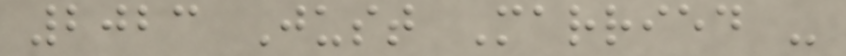2023 Just Married -
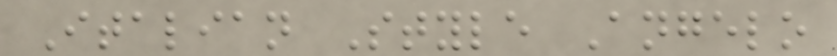Italian Style Angelo
